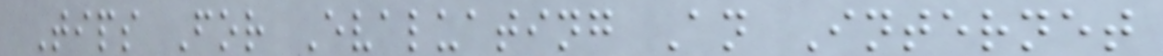Tips For Evaluating An Internet
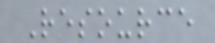Resource
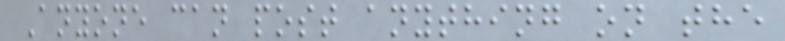Anyone can post anything on the
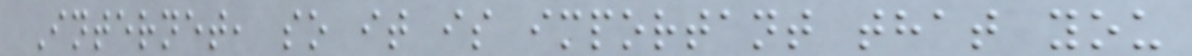Internet, so it is important that you
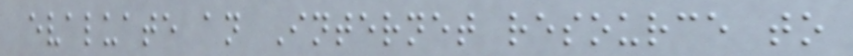evaluate an Internet resource to
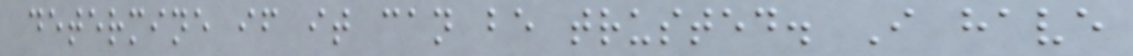determine if it can be trusted. I have
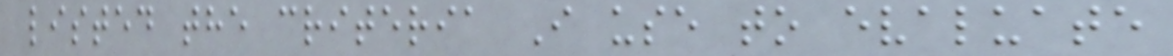listed the criteria I use to evaluate
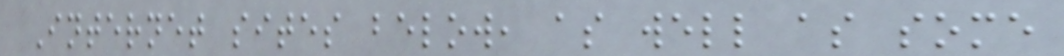Internet sites below, as well as some
